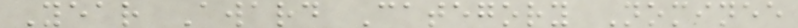Year Award Category Nominee
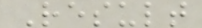Result
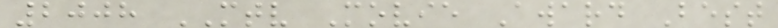2008 MTV Movie Award Best
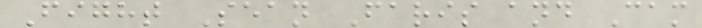Fight Sean Faris and Cam
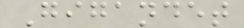Gigandet
